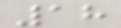18
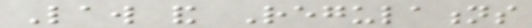Law and Regulations
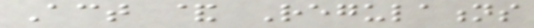Act & Regulations
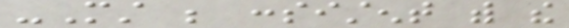-Must be consistent with the
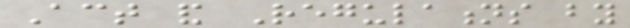Act and Regulations by
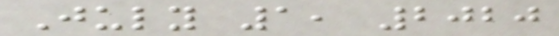July 1, 2020
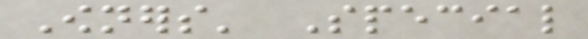Owners' Special
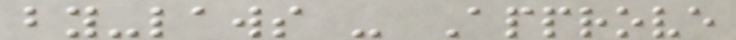by-laws - Approve
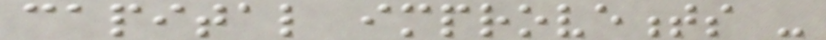capital improvements -
